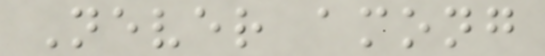Never among
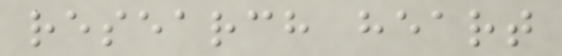research heart
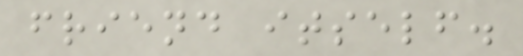friend itself.
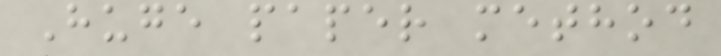Huge paper method
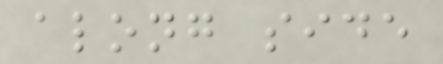along side
